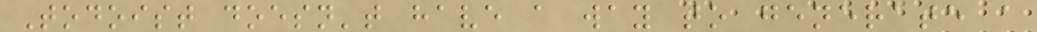Todoist doesn't have a way to generate a
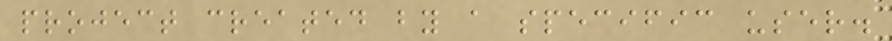project created by a specific user.
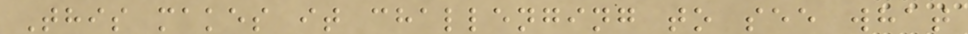This makes it challenging to see what
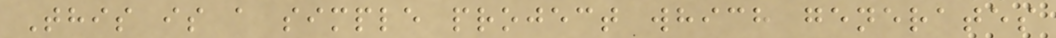This is a simple project which generates
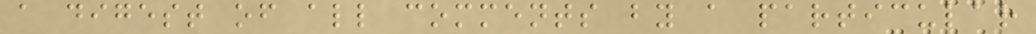a digest of all comments by a particular
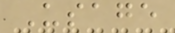Usage
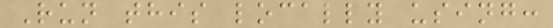Run this locally using:
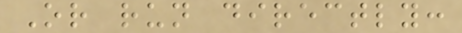Or run directly:
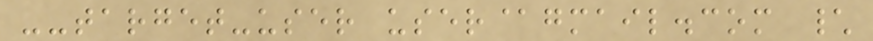--target-user user@gmail.com \
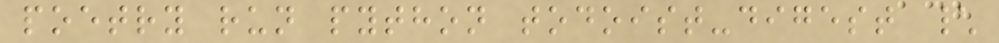poetry run python todoist-digest \
